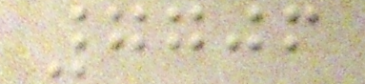7706
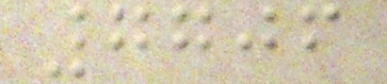7706
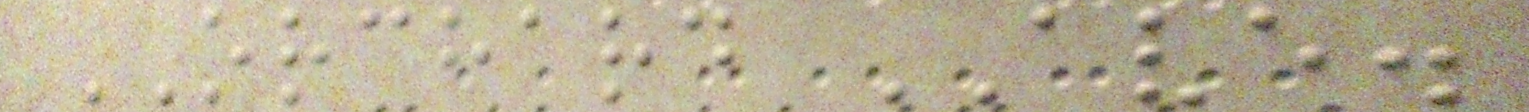ORCHARD AVE.
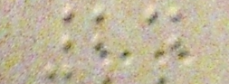24
